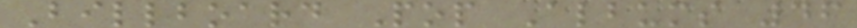Billboard Pop Albums 46
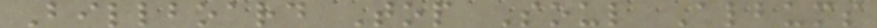Billboard Top Soul Albums
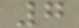7
